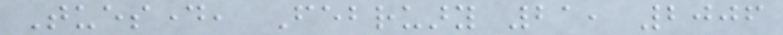Tuesday, February 21, 2006
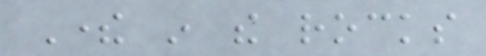There in the rocks
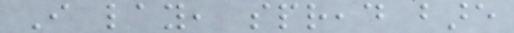I lay, spread bare
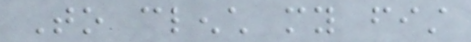To clench my fist
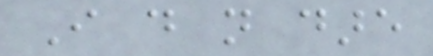I do not dare
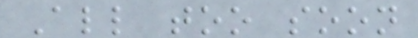All too soon
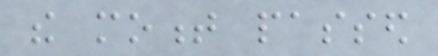the moment passed
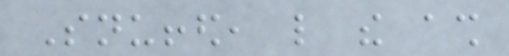Snuffed, like the ash
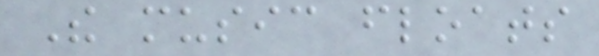The music floats
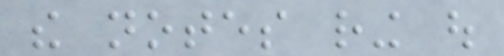the notes ring out
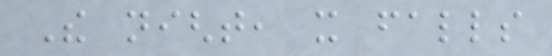The night, it falls
